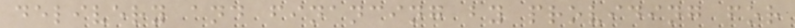delivery and financing by providing for
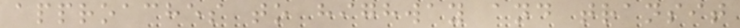approaches to highway and transit
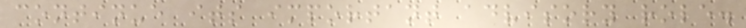continue its important advisory role.
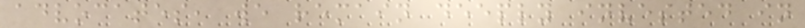advocates, we remain deeply invested in
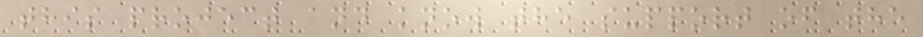this project and know the support of the
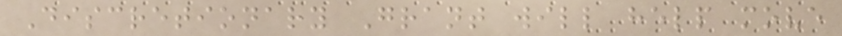Discretionary Grant will help move
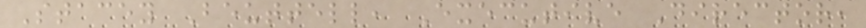Stacey Beuttell, Executive Director,
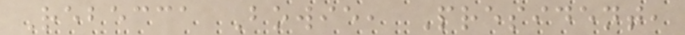Rebecca Bowie, President,
